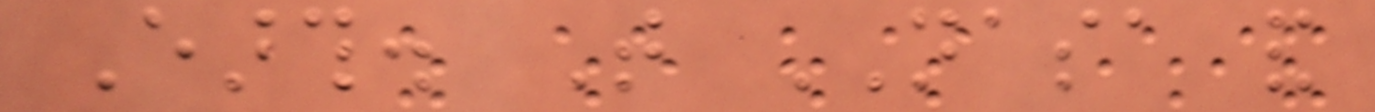Earth. That NASA and
